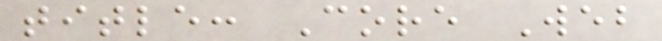title: Core Web
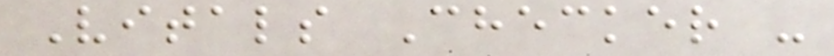Vitals Checker -
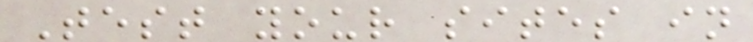Test your sites in
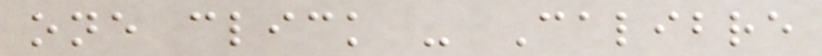one click - Calibre
